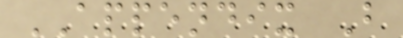APPENDIX B
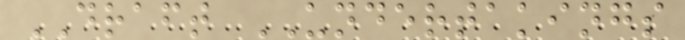DRAFT UNDERTAKINGS
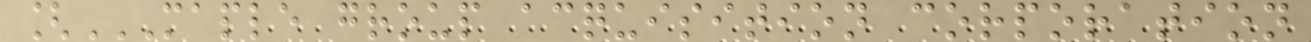[MAPLE GROUP ACQUISITION CORPORATION
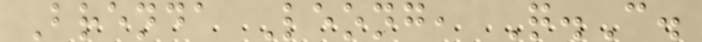Brenda Leong, Q.C.
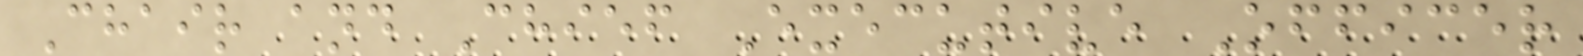Chair and Chief Executive Officer
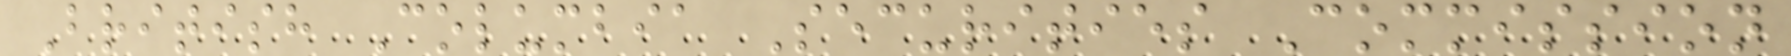British Columbia Securities Commission
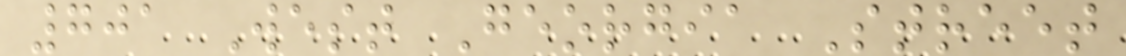701 West Georgia Street
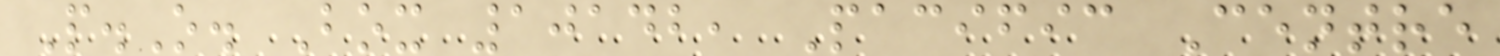P.O. Box 10142, Pacific Centre
